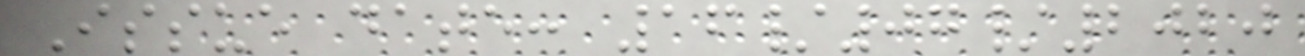Issue date: 16/07/2020
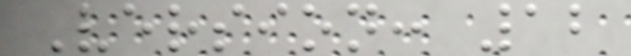Version: 12
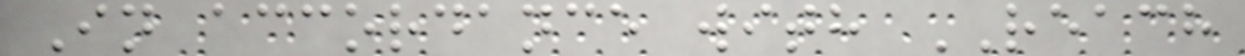In accordance with REACH
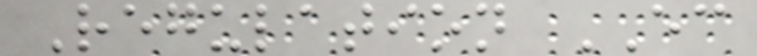Regulation EC
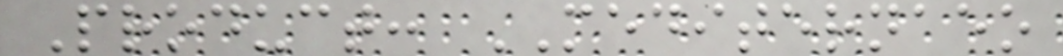Product: MEDITERNAEO
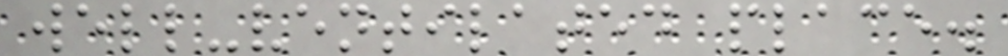well-ventilated place.
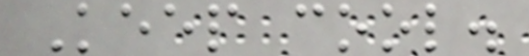Keep cool.
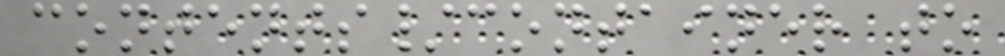contents/container to
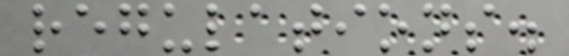regulations.
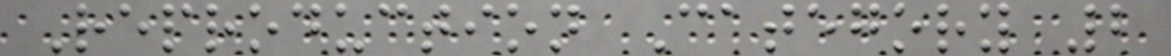Reproduction Category 2
